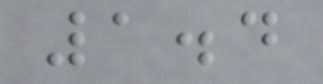1.4
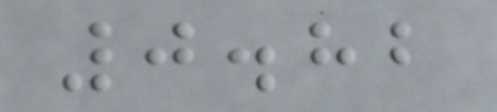0.82
